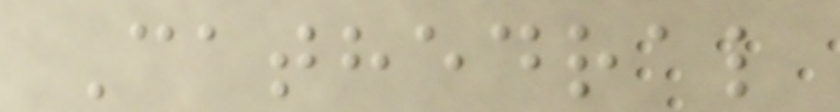Cathedral
